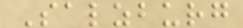Salzburg
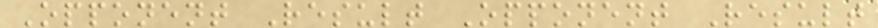Opponent Result Opponent Result
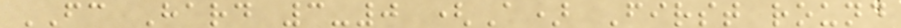FC Hard 3-0 (A) First round
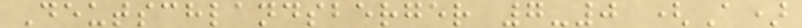Deutschlandsberger 7-0 (A)
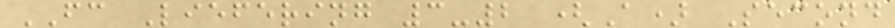FC Liefering 3-2 (A) Second
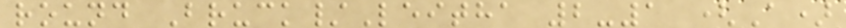round Bruck/Leitha 2-1 (A)
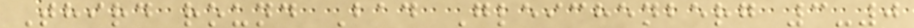Third round Bad Gleichenberg 3-0
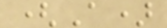(A)
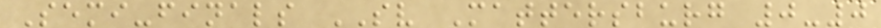Semi-finals SV Mattersburg 0-0
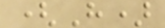(H)
